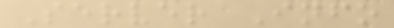Server Info
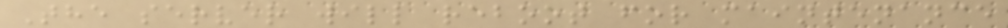The server will reboot for maintenance
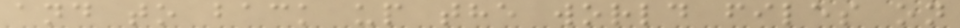and to back up the world files on
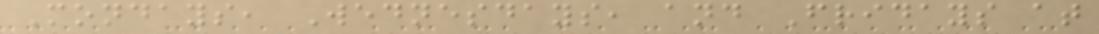Mondays, Wednesdays, and Fridays at
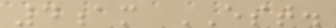4am EST.
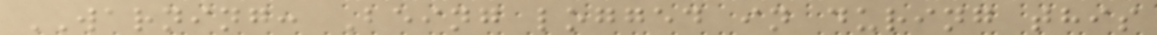WARNING: Being logged in during this
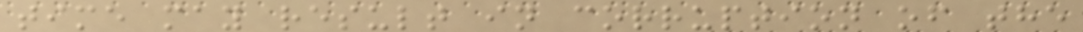time may result in corruption of the
